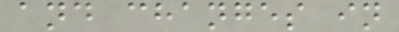and changes in
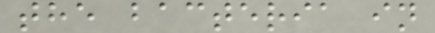the bacteria in
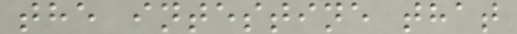the intestine that
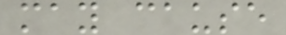may cause
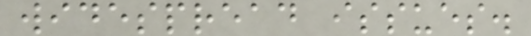widespread issues.
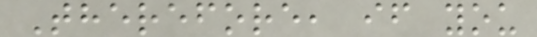Therefore, if you
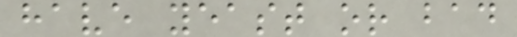have yeast or bad
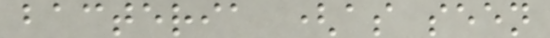bacteria (as seen
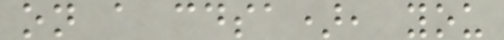on a cdsa), you
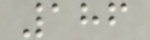186
